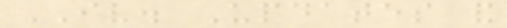IV. Updates and
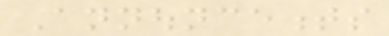Announcements
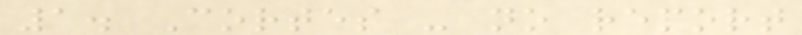1. Cortes - no report
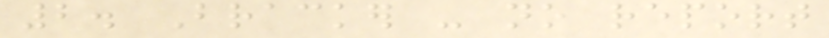2. Bracker - no report
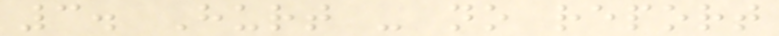3. Hurt - no report
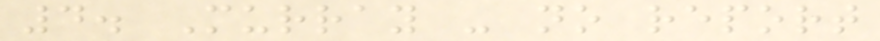4. Murray - no report
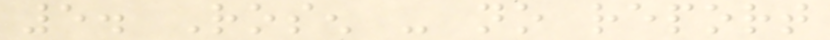5. Rosen - no report
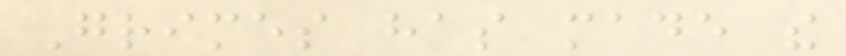Grimes has made the
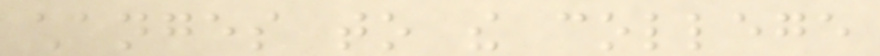changes to the college
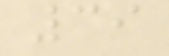39
